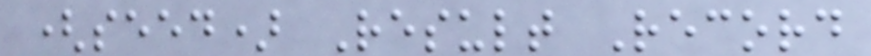(seed) Result Record
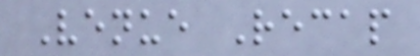Venue Recap
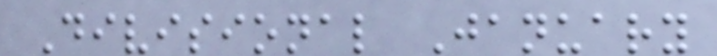Divisional January
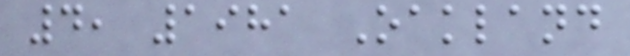4, 1981 Oakland
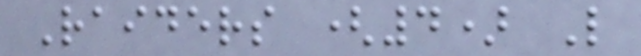Raiders (4) L
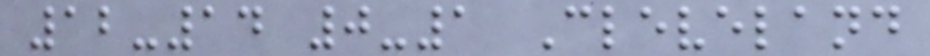12-14 0-1 Cleveland
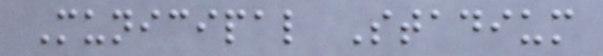Municipal Stadium
